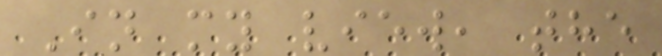In my view, the
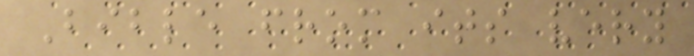Bible from its very
